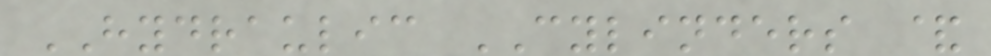HYDRAULIC CYLINDERS &
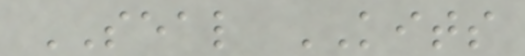SEAL KITS
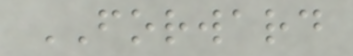FORWARD
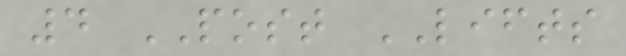4 POST LIFTS
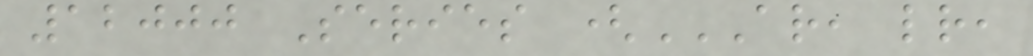12000 Series (AR, LR,
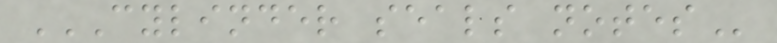CYLINDER SEALS NOTES
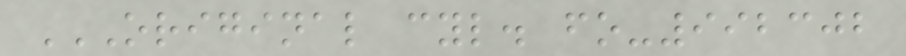ORIGINAL CYL. FO-992302
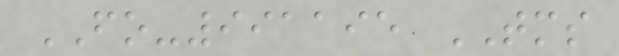FO-991195 TMS
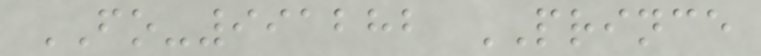FO-991282 PRINCE
